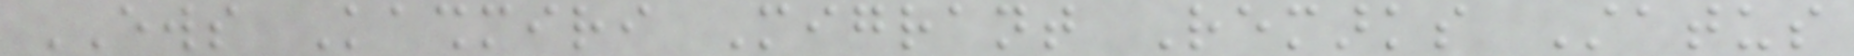EWS Kashmiri Migrant Remarks Status
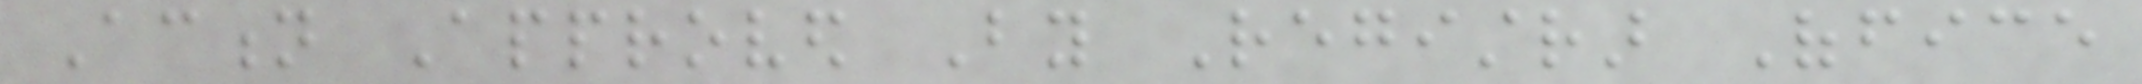Action Approved By Registrar Office
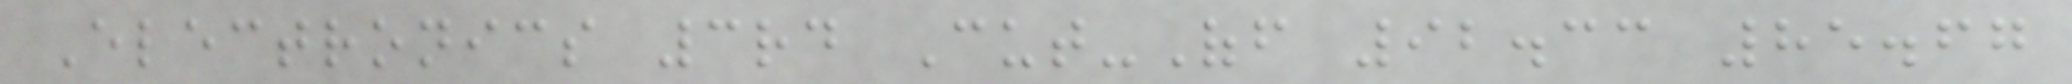Electronics 3rd Cut-Off 92.33 85.67
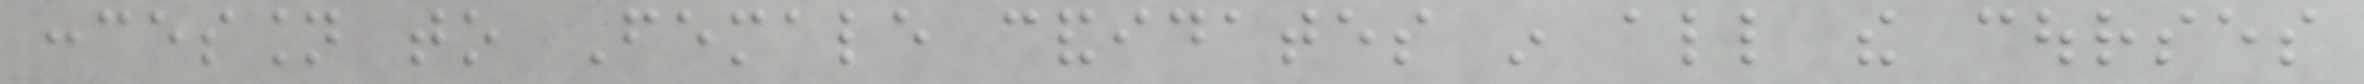concession to Female candidates in all the courses
